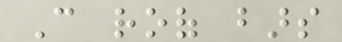Can roof bars
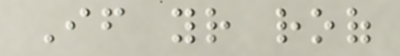If your roof
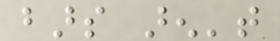bars aren't
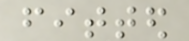fitted
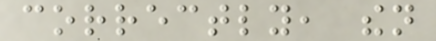correctly, then
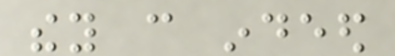they can indeed
